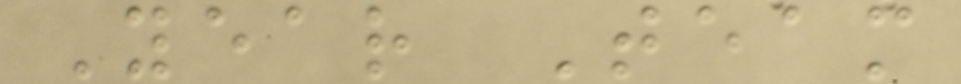Year Team
